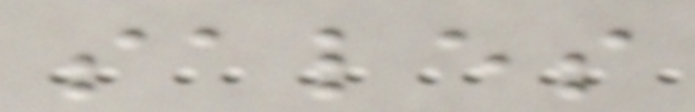sales
